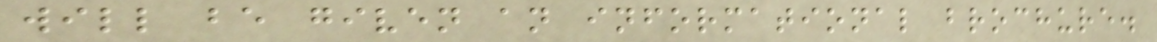will be given an informational brochure.
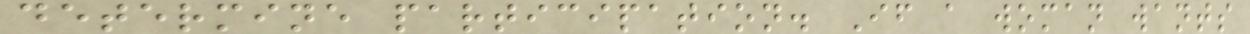determine participation. If a woman wants
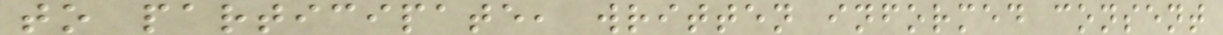to participate, written informed consent
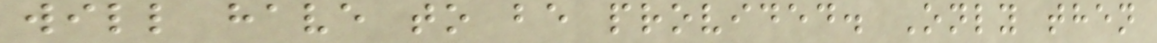will have to be provided. Only then
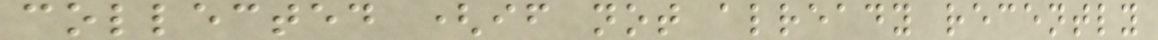collected (if not already recently
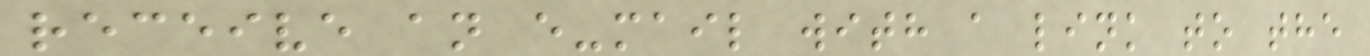receive an e-mail with a link to the
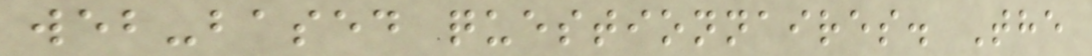web-based questionnaires. The
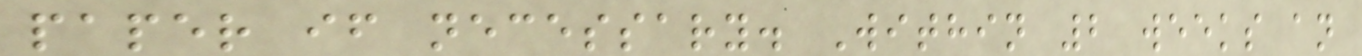paper if necessary. Within 2 weeks an
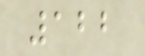122
